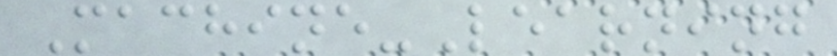Machine-Learning
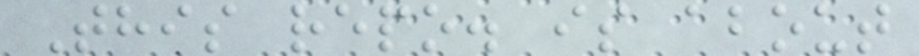This repo. is about
